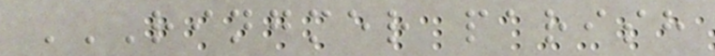RINGMER PARISH
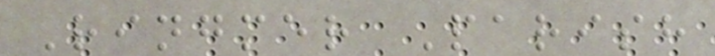Ringmer Parish
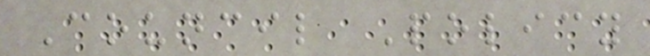Council Policy
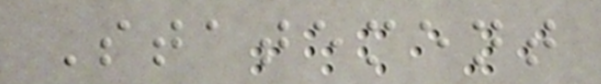Statement
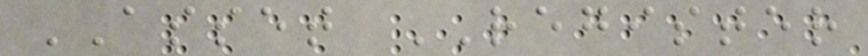ASSET REGISTER
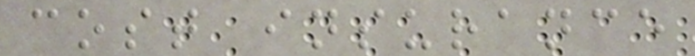cost insurance
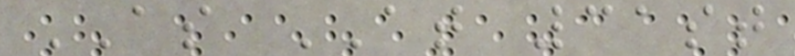AS AT 31st
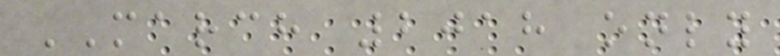MARCH 2018 only
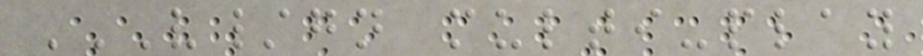V/GN MULTI-PLAY
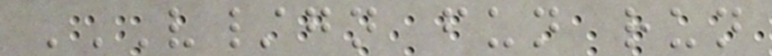V/GN FUN RUN
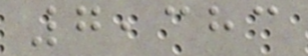7,383
